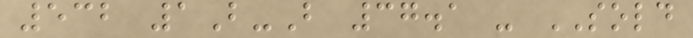532 1B-B 37.1 - SOLD
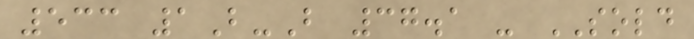533 1B-B 37.1 - SOLD
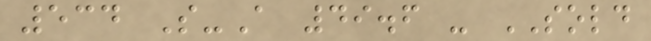534 S-A 49.6 - SOLD
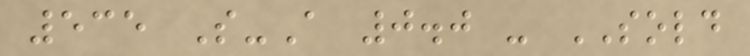535 S-A 0.0 - SOLD
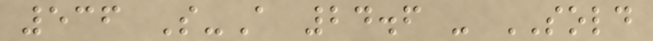536 S-A 24.6 - SOLD
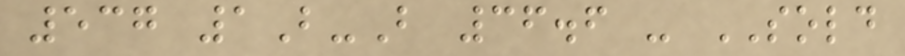537 1B-B 36.6 - SOLD
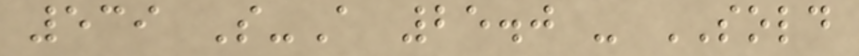539 S-A 25.0 - SOLD
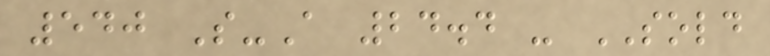540 S-A 24.4 - SOLD
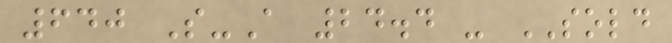640 S-A 24.4 - SOLD
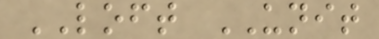LOFT UNIT
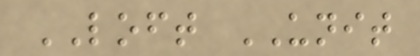LOFT UNIT
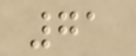71
